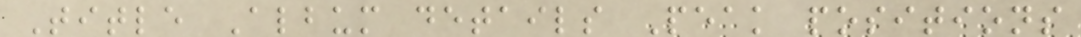Title Album details Peak positions
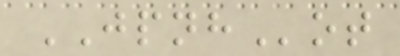JPNHot
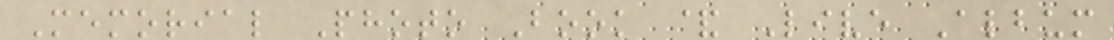Memorial Photo Book & Live Album
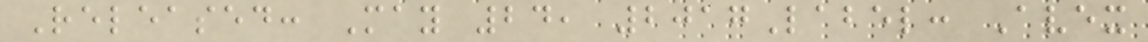Released: May 24, 2017Label: Avex
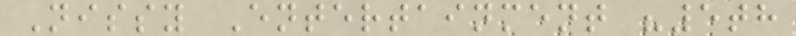Nissy Entertainment "5th
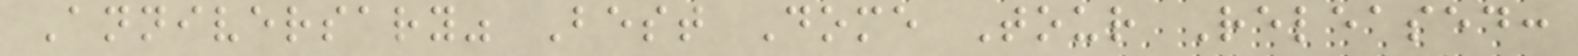Anniversary" Best Dome Tour Released:
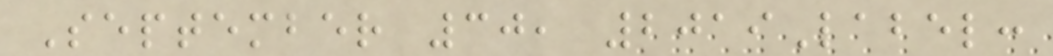September 30, 2019Label:
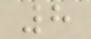8
